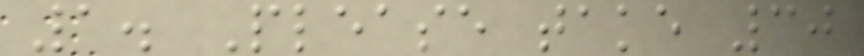1. Please take 30
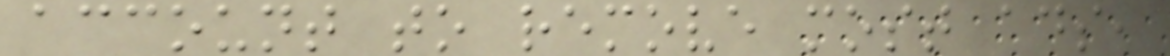account to remove most ads,
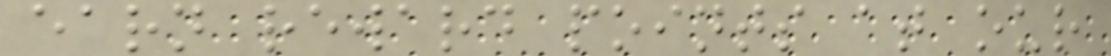earn reward points at our
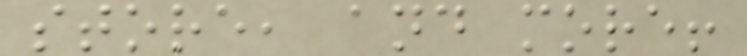store, and more!
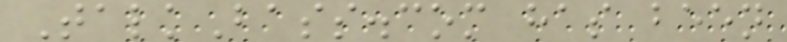TalkBass.com has been
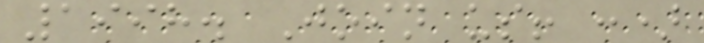1998. Join us! :)
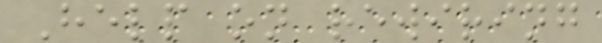Help on rewiring
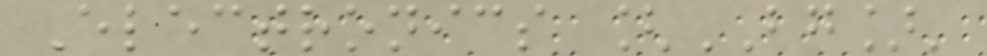Electronics [BG]'
